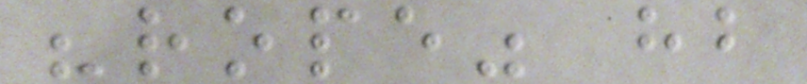"rope" hb
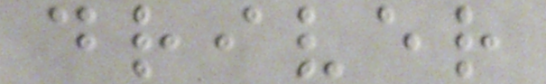driver
